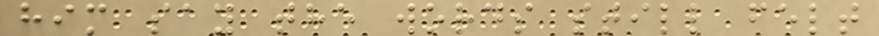him say the words still felt
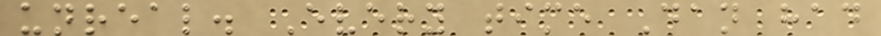unreal. Every time Dan had
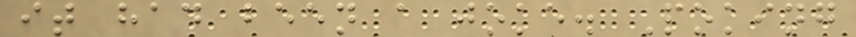it had been a joke. Poking
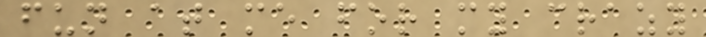fun at me for my crazy
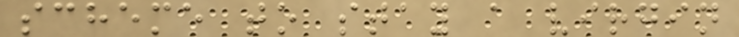scheme to stay a virgin
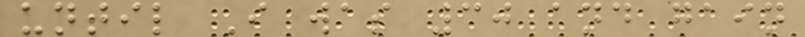until I was 30 and gain
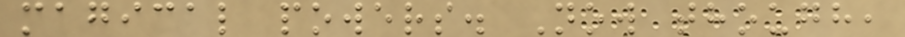magical powers. Now though,
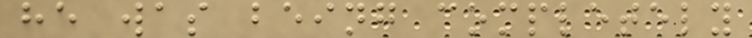he was being completely
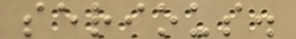serious.
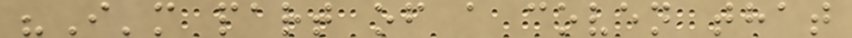"I'm part of a coven that
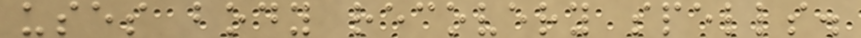uses body recovery spells.
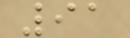91
